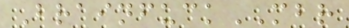BrainfuckMBR
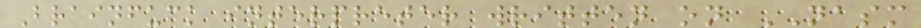Brainfuck interpreter written on NASM
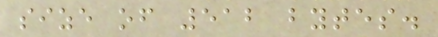size of 512 bytes.
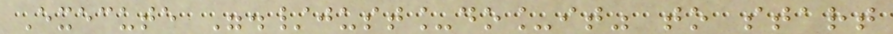Execute "./just_do_it" to start
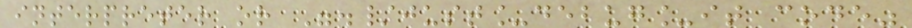interpreter or "./just_debug_it code"
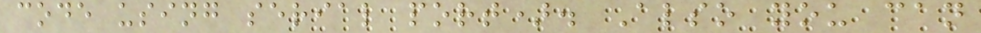code using serial port). Also you can
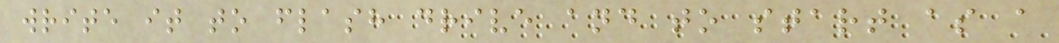write it to flash drive and to start as a
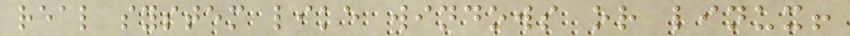real system like windows or linux!
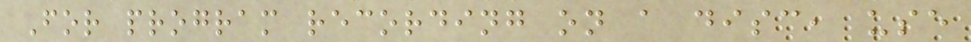For program recording on a disc, use
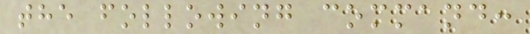the following command:
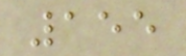155
